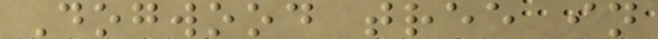Dogwood tree in
